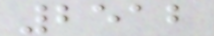2512
